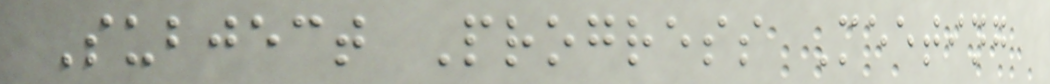Subject Progress Meeting
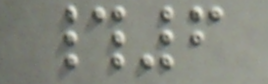#6
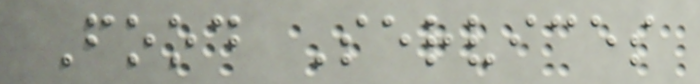Food Services
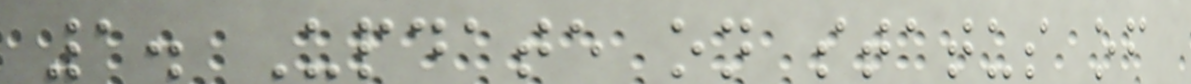1. Update on status of
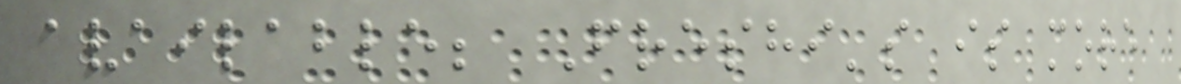available; Freshi's is more
